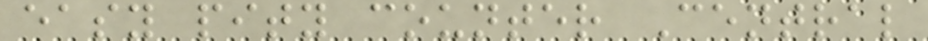easy pity counter Central
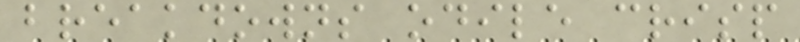breakdowns odile crisp
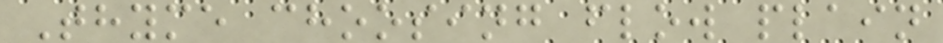Thyme choosing flow plain
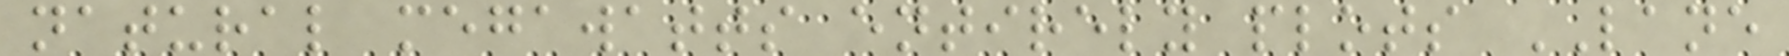natural megawatts entirely plots LANE
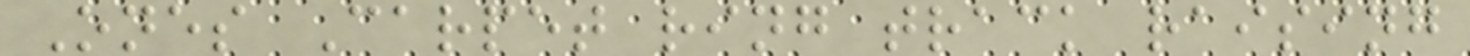Ones Carpet ring track raising
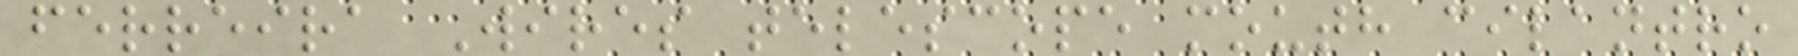ferreira Wires telescope mouth cilantro
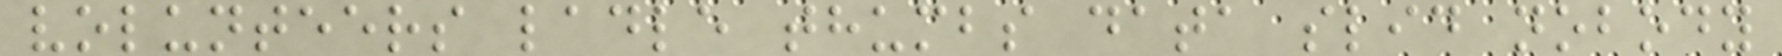volunteers ladle thumbs data slid nobody
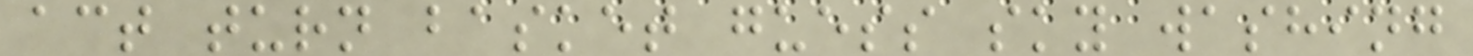act turn basket guess sky washing
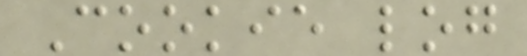Cookie log
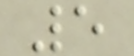5
